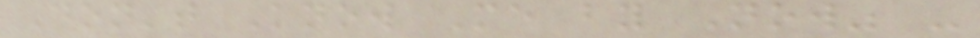Don't Know Me by Now" -
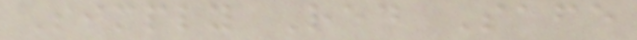Simply Red Safe
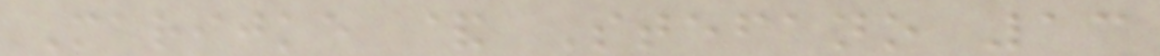Marijke & Stefano 13
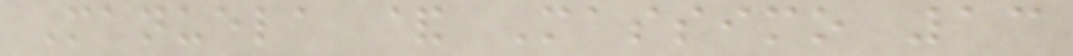Manuela & Massimo 13
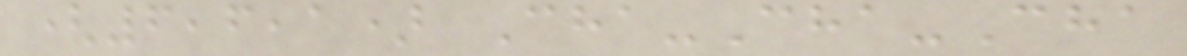(6,6,1) Cha-Cha-Cha
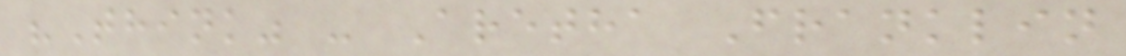"Think" - Aretha Franklin
